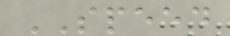SPEED
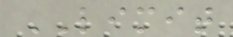LIMIT
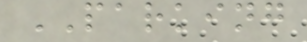PARKING
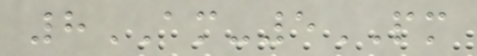8AM-5PM
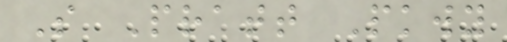S Pratt Pkwy
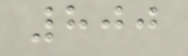800
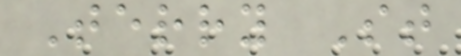Terry St
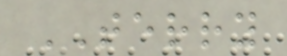TERRY
